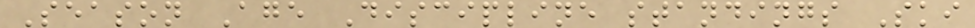Season Age Discipline standings Ski
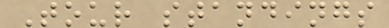Tour standings
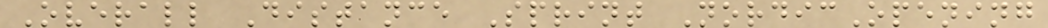Overall Distance Sprint NordicOpening
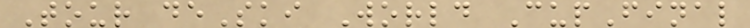Tour deSki World CupFinal
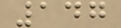147
